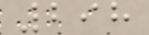298
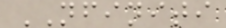NFINITI
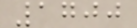1700
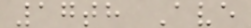17th Ave
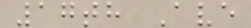17th Ave
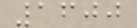1600
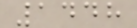1448
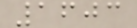1603
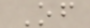Of
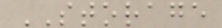STORAGE
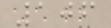106
